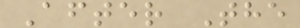After The
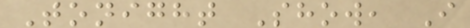Tonight Show, I
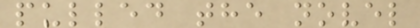pulled the novel
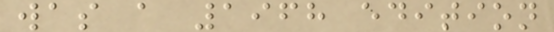was a 1968 edition
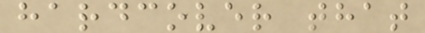hardcover that
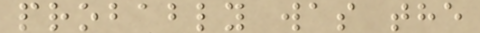probably was the
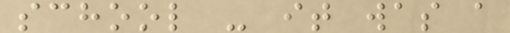school - it was a
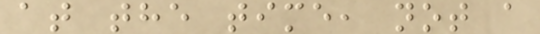at the time, not a
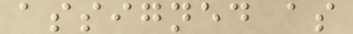assigned as
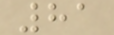81
